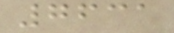7631
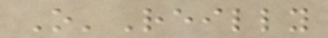O'Reilly
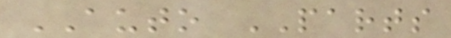AUTO PARTS
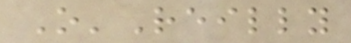O'Reilly
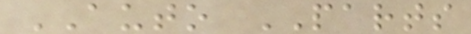AUTO PARTS
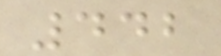442
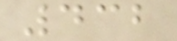432
